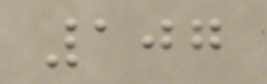107
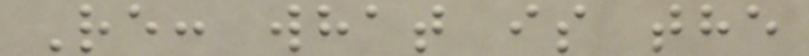Re: what is the
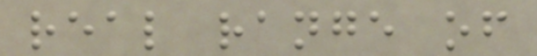real range of
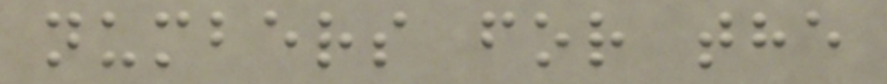numbers for the
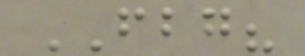FBG?
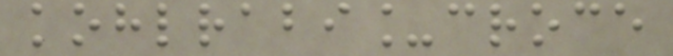kohlrabi_croce
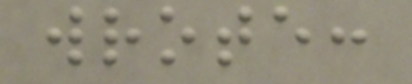wrote:
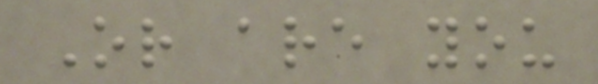Or are you
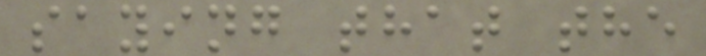saying that the
